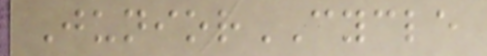JuniorCYCLE
